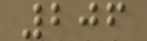206
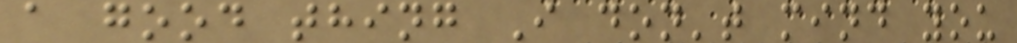a good thing I don't mind you
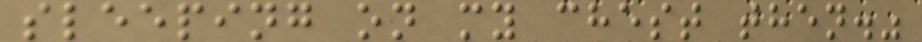sleeping on my chest then."
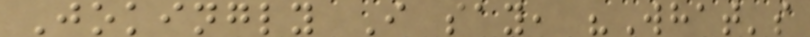Jokingly I say, "What's
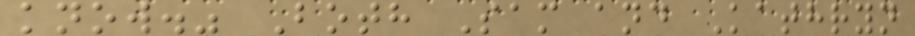know." Both Sam and Kathryn
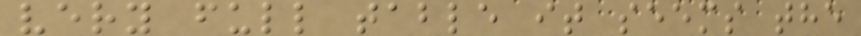very full table it seems the
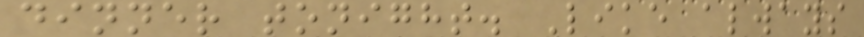dinner tonight. Like always
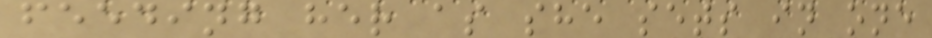feeding her as she sets in one
